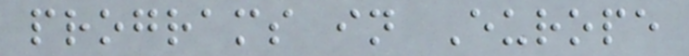programs in Europe
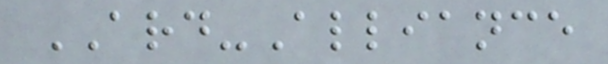ARD-Alliance
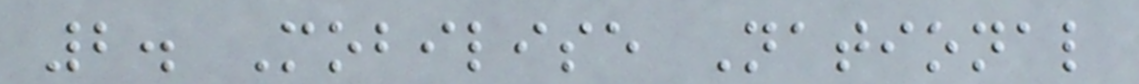2. Mobilise National
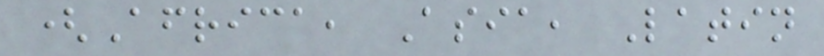(Africa, Asia, Latin
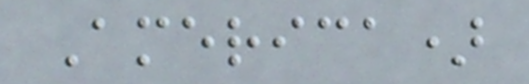America)
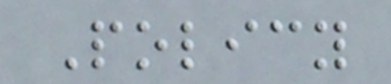Policy
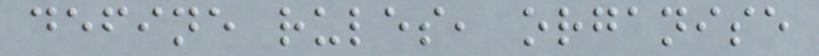define rules, organise
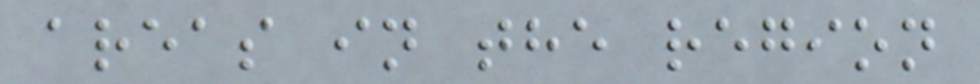areas in the region
